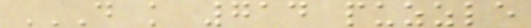D K 714 PUZZLE
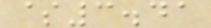$3.41
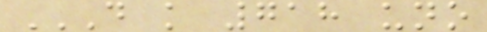D K 718 UNO
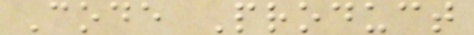Code Product
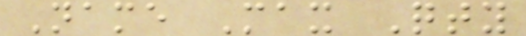Name Max Qty
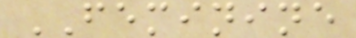FEMININE
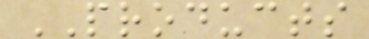PRODUCTS
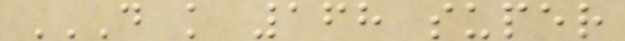D K 168 SUPER
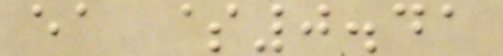ea $0.41
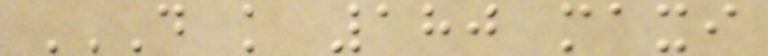D K 180 MAXI
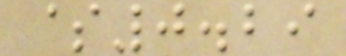$0.29
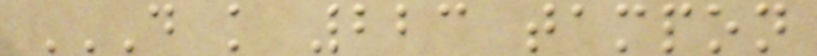D K 223 TAMPON
